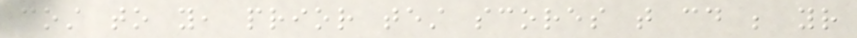cost to you, prior test scores that could be your
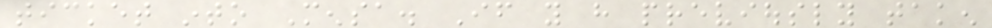ticket into Mensa. If you have previously taken
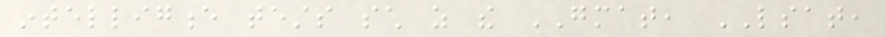intelligence tests such as the GMAT, LSAT,
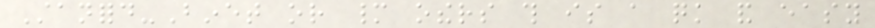Stanford-Binet or many others this is a quick and easy
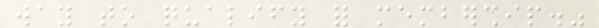way to qualify for membership."
